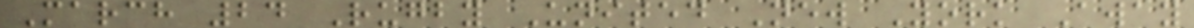March 24 Rugby United New York Away
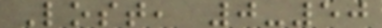Lost, 0-50
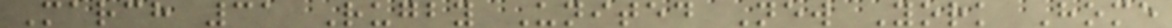March 31 Rugby United New York Home
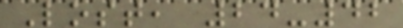Lost, 24-42
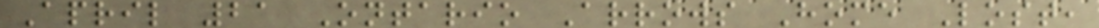April 21 Ontario Arrows Home Lost,
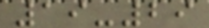19-29
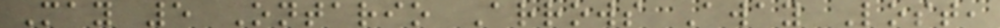May 5 Ontario Arrows Away Lost,
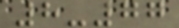8-77
